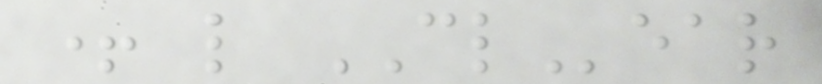+ l CLear
